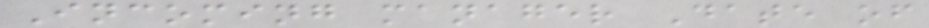Incoming manager Date of
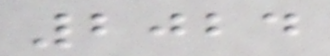2024
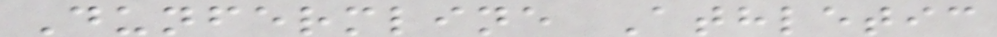Dunfermline Athletic
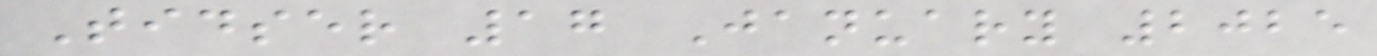Tidser 17 January 2025
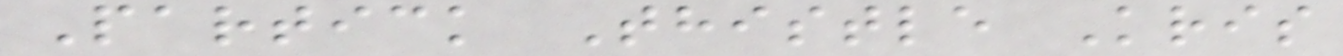Partick Thistle Kris
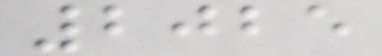2025
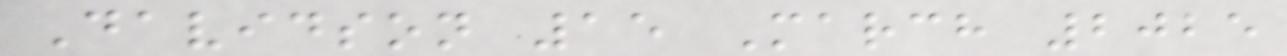Davidson 15 March 2025
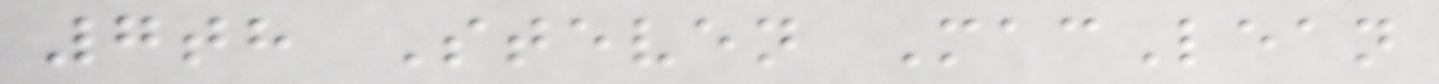7th Steven MacLean
